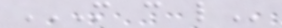M C L
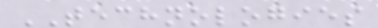TECHNOLOGIES
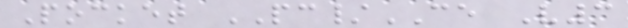Pocket PC/CE V3
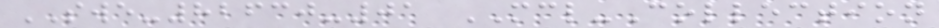SWE-82630-01 MCL-Collection
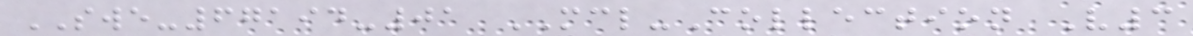SWE-67194-01 MCL-Collection V3
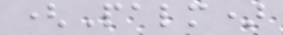(Palm)
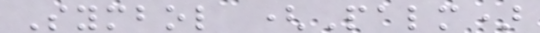Symbol (Palm)
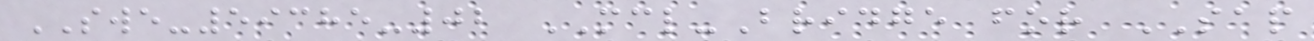SWE-59385-02 MCL-Bridge for SAP
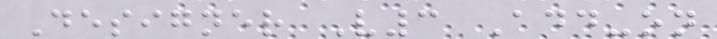Designer V3 Add-on
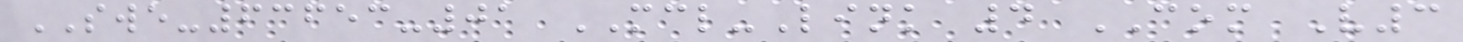SWE-63653-01 MCL-Link 4 COM V3
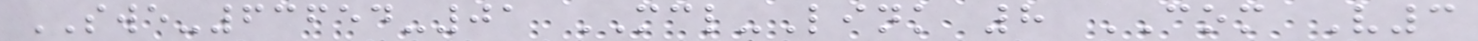SWE-63654-01 MCL-Link 8 COM V3
